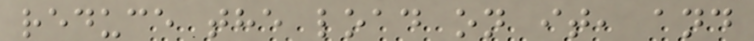reduce the load on it, and
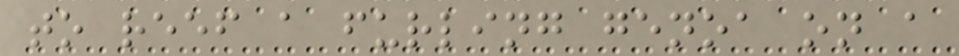to reef a furling genoa on a
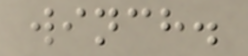winch.
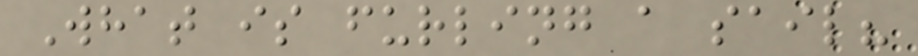What is furling a sail?
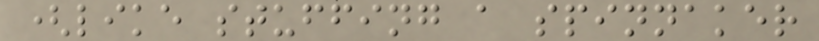(like stuffing a spinnaker
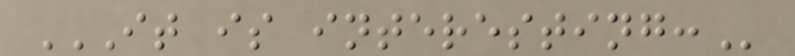IT IS INTERESTING:
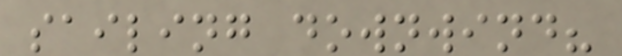sailing downwind?
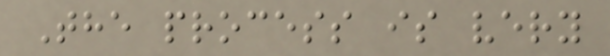The process is very
